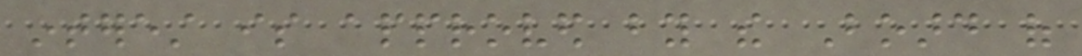interest is approved by the Board of
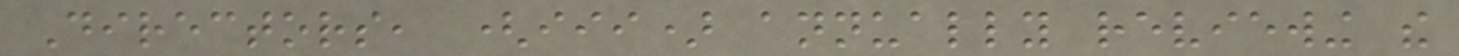Directors, (iii) annually reviewing the
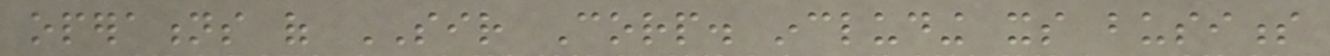operations of SIR Corp. including its business
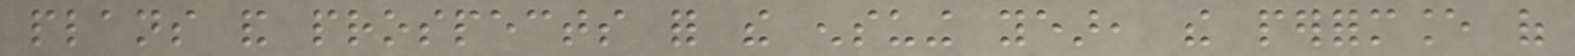plans and prospects for the ensuing year, the performance of
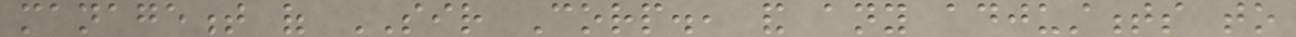management of SIR Corp., and any adjustments to
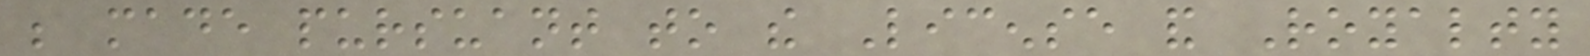be made pursuant to the License and Royalty
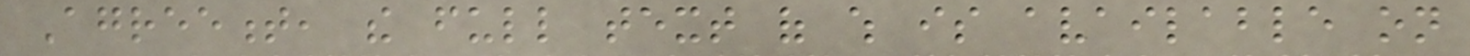Agreement, the full text of which is available on
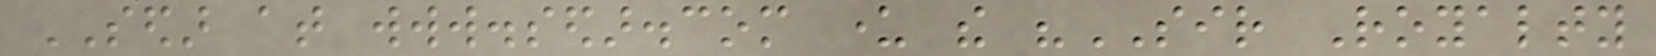SEDAR at www.sedar.com under the "SIR Royalty
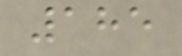185
